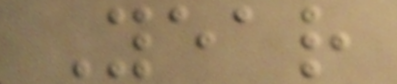Year
